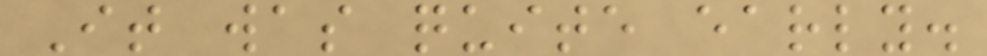It was quite early.
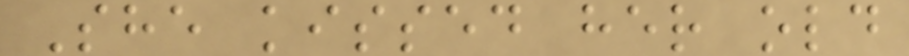She kissed her old
